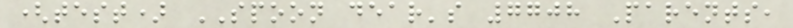(test) SPOON dear's 7708 Parents,
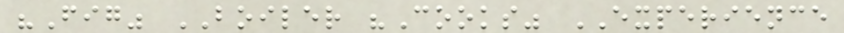"Fig" BOILER "Cooks" EXPERIENCE
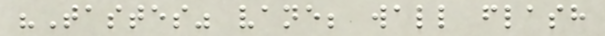"Tastes" vane; wall flash
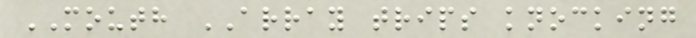MOUTH ARRAY trips knocking
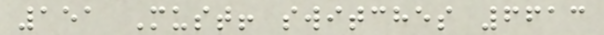151 Must! switches 6613
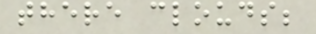there clouds;
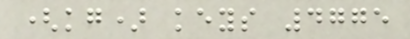(kg) keys 4775
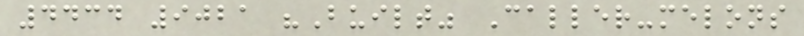4434 9021 "Built" Caller-melons
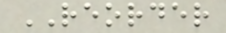REORDER
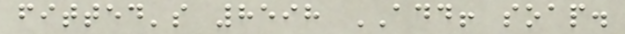fitted's 8598 ADD! soap.
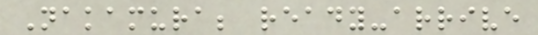Nakamura; ready-arrive
